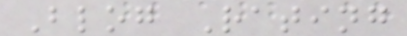Blog Rating
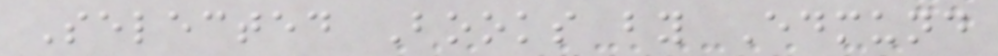Selected Books by Edmund
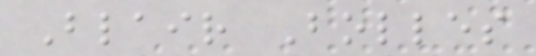Blair Bolles
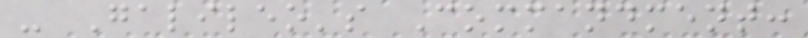- Galileo's Commandment:
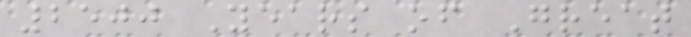2500 Years of Great
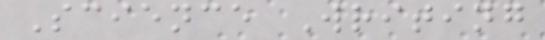Science Writing
